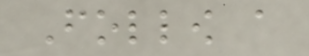Follow a
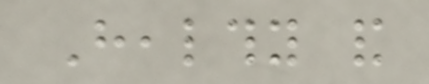Healthy and
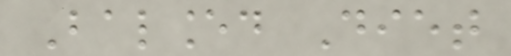Balanced Diet
